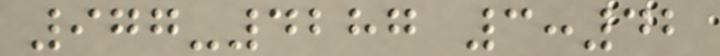977-4287 3:42
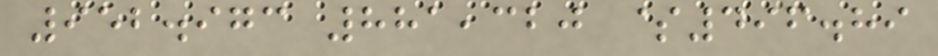952.973 881,320 $496.89
